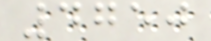4750
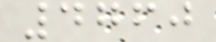4760
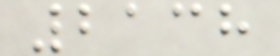2138
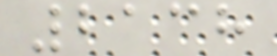2138
